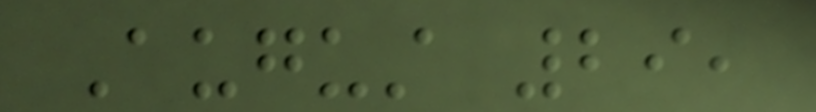August 29,
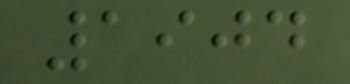1904
